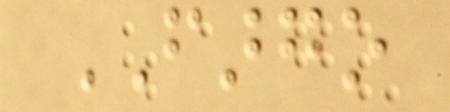FARGO
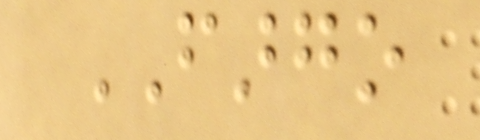FARGO
